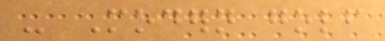- Modern golf
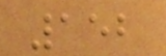152
